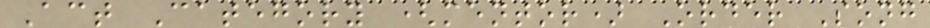Act Category (mentor) Order Song
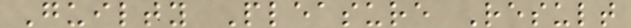Guilty Pleasure Result
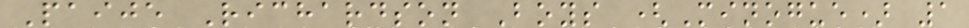Paije Richardson Boys (Minogue) 1
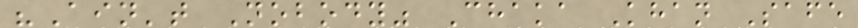"Ain't Nobody" Chaka Khan Safe
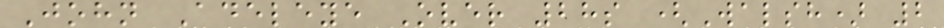John Adeleye Over 28s (Walsh) 2
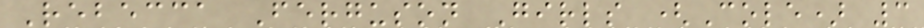Rebecca Ferguson Girls (Cole) 3
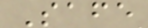Safe
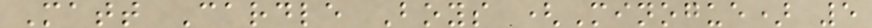Matt Cardle Boys (Minogue) 5
